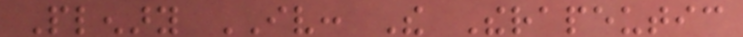Plenary IV: The Therapeutic
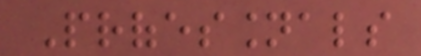Professionals
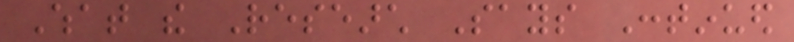What the Research Says Continued
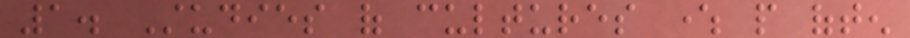1. Studies of cultures where people often
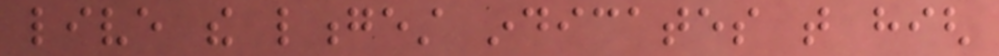live the longest indicates that high
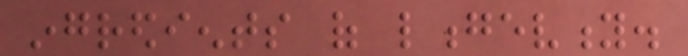ingredients of longevity.
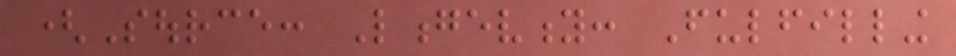(Source: Longevity: Fulfilling
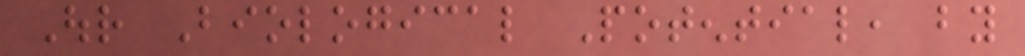Our Biological Potential, by
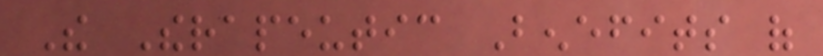The Therapeutic Benefits of
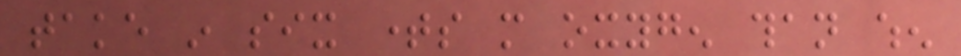take in six times more oxygen than when
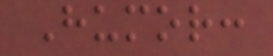Humor:
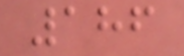186
